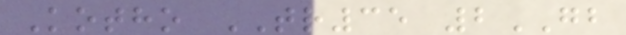Kotho TR35 2GB
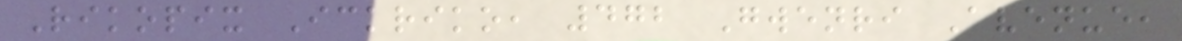Rikopix Ickriko, 472 Gwenri Avenue,
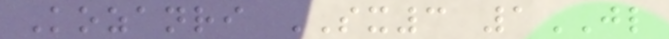Kozanri SX3 1JL
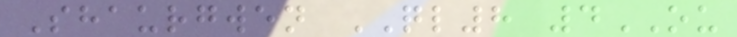Shaurgwen QL8 4OU
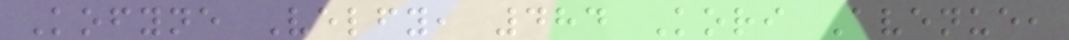Kofyne Velfy, 484 Kori Avenue,
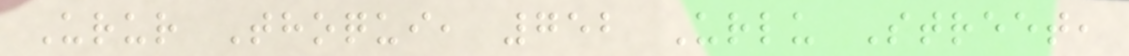Urur Thoqui, 752 Urlu Street,
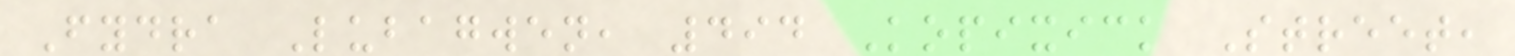Fydra Lubagwen, 494 Kopixick Street,
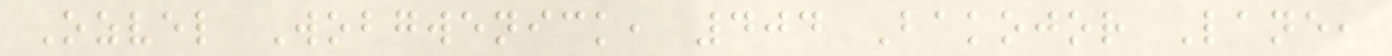Ozvel Wobgwenick, 404 Bakojor Lane,
